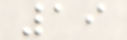19
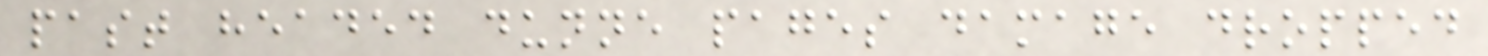past headed dunne pages damage dropped
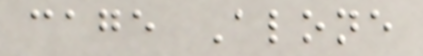cage Alone
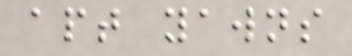apt yawns
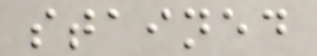stained
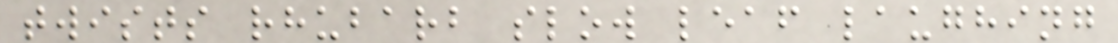twists rhubarb slow leaf laughing
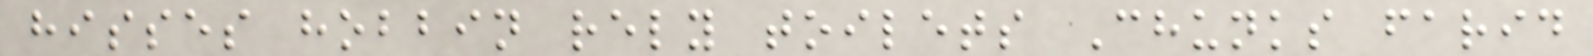hisses hobbin rely toilets Chunks farid
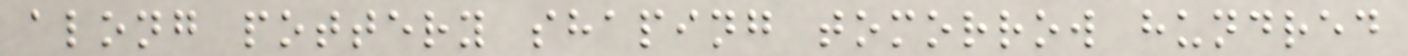along pottery shaping tomorrow hundred
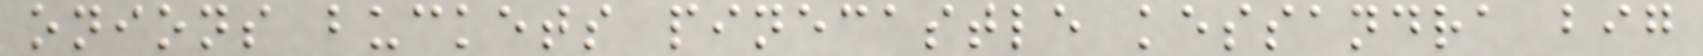onions buckets pinecastle kessandra big
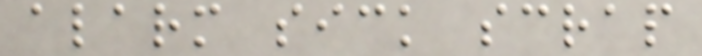alarm sick scrap
